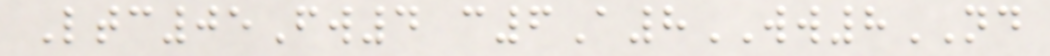Ltc05Fw4 c6A8WW8ND
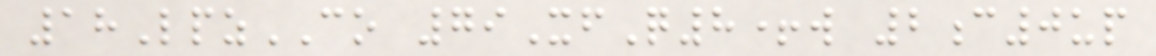18LpzCO 79XfQ8+w 2c0up
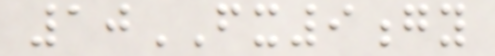10FX9gy
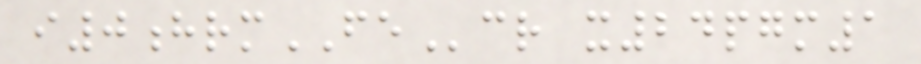i0hrmFEcr x24pgm1
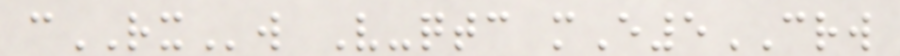cRXw V-qtc mE5CRW
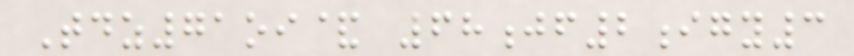Tdz71oi& 68jf2igy3
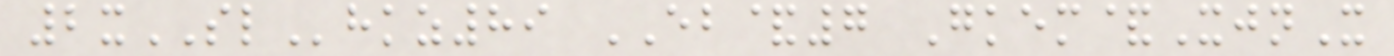2xSLhkz89 EB&7 Gkem&XjnX
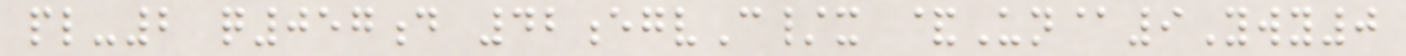pl-2 q057d 42egvC/x &Un@9Ywy0
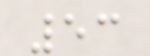53
